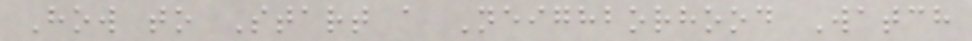How to Start a Neighborhood Watch
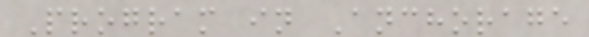Program in Anchorage
